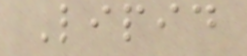Lipid
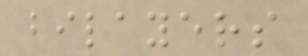bilayers
